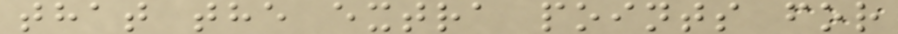that the extra points for
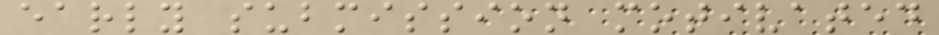early submission motivated
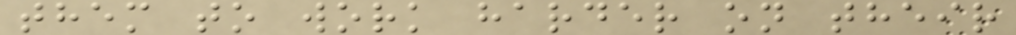them to work harder on their
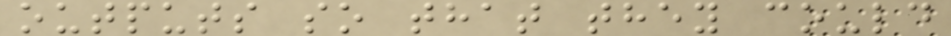outputs so that they could
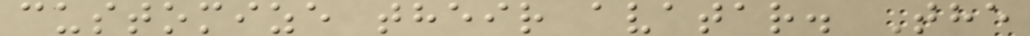customize their avatar. The
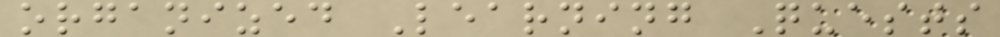organized Learning Quests
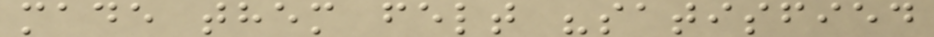made them felt "satisfied
